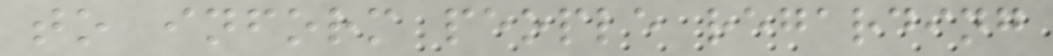to inform people regarding
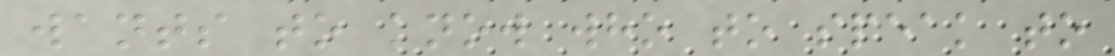wants to know who to speak to
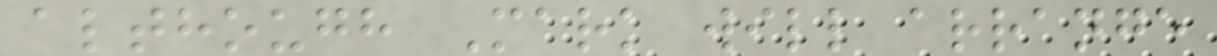although Mark will arrange
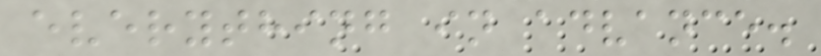everything in advance.
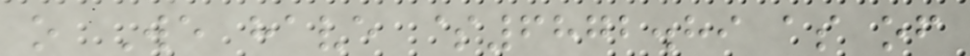o We have $6872.89 as of
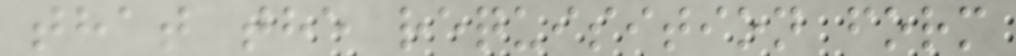that the requisition form
